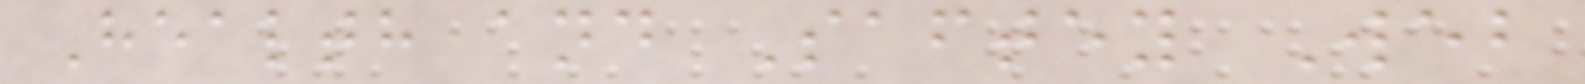Health and Saftey Web
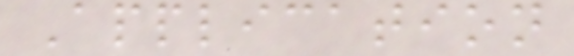Application
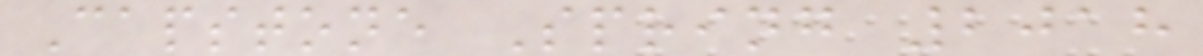Capstone Spring 2018
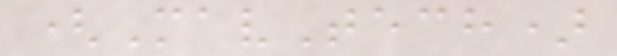(MavTech)
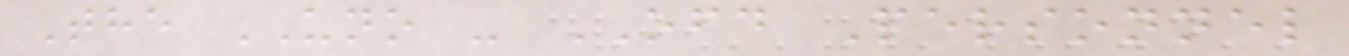The UNO - OFD Personnel
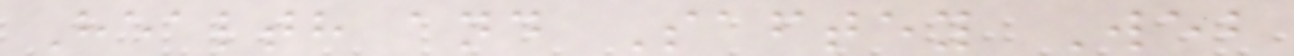Health and Saftey Web
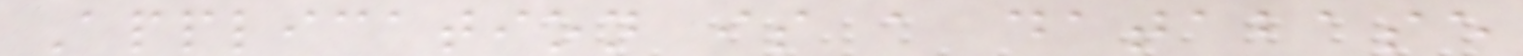Application is a database
